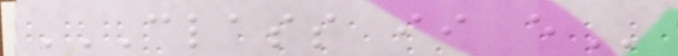CLASS II E
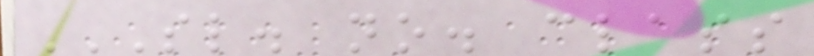SL. NO. CLASS
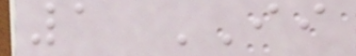1 II
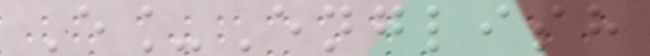E_English
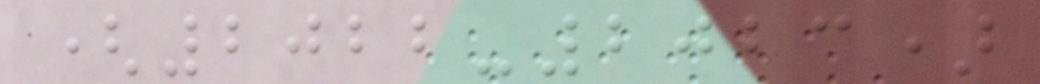(2022-2023)
